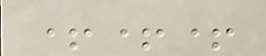+++
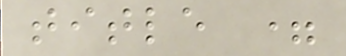title =
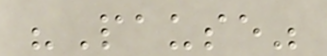"Pause"
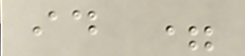id =
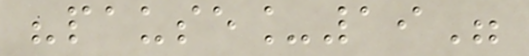"pause_19"
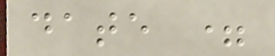date =
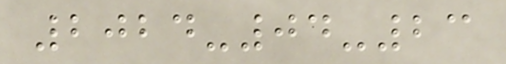2024-04-23
